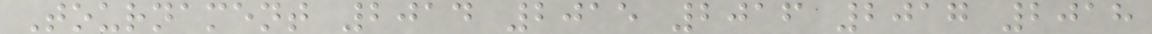Tournament 2014 2015 2016 2017 2018
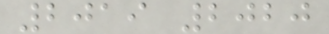2019 2020
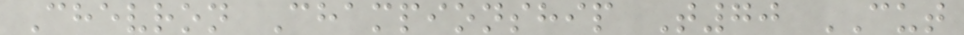Chevron Championship T70 CUT
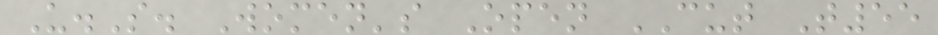U.S. Women's Open CUT T55
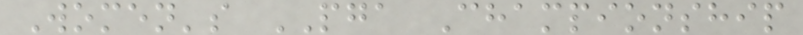Women's PGA Championship
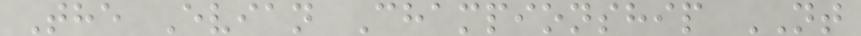The Evian Championship NT
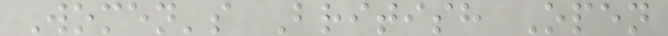Women's British Open
